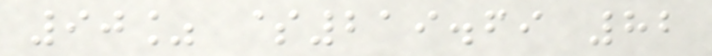90% $219.69 82
